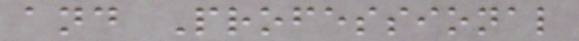and Professional
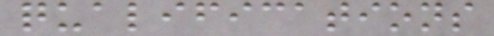qualifications
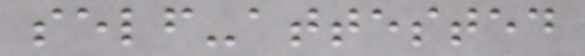self-attested
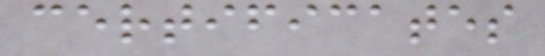certificates
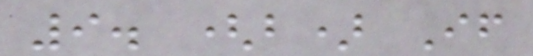9. (b) If
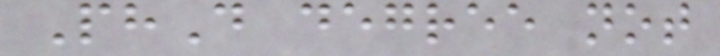PhD degree not
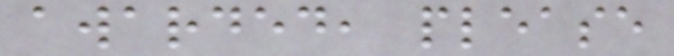awarded, please
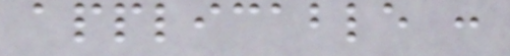applicable :
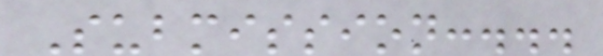Submission:...
